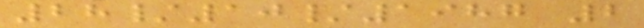28/10/1987 2
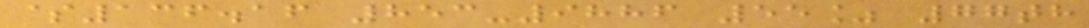$136.16 853-9886 55% 77th
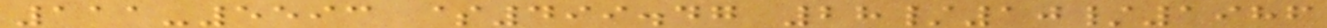111-5593 $499.47 28/10/1986
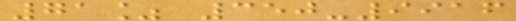71% 350-9916
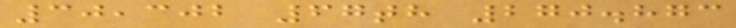30,302 67th 270.873
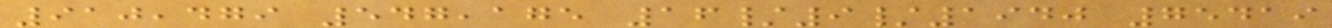910,479 547,175 16/9/1940 75419
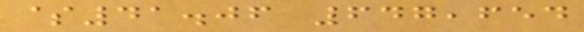$41.06 647,654
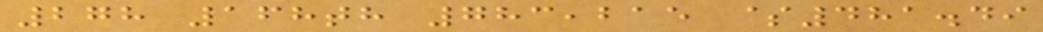278 168th 783,215 $481.49
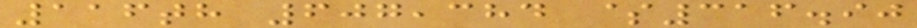116th 607,384 $316.90
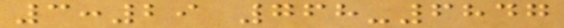3:29 768-6847
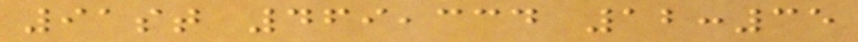91st 469,334 12:35
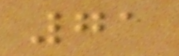71
